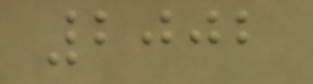2002
